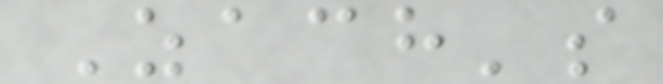Zach's
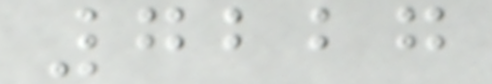7227
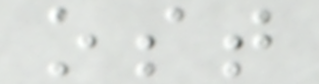ost
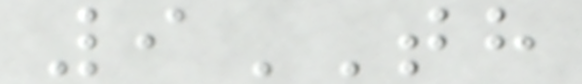9TH
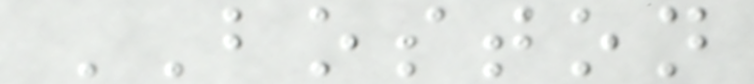BOSTON
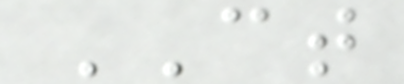CT
